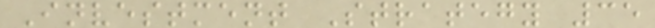Investment Strategy 35
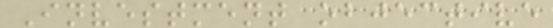Investment objective
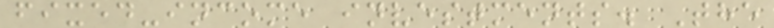fixed-income investments. The
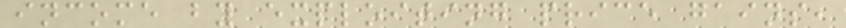income by exploiting price gains,
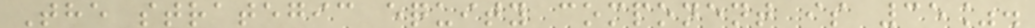The strategic equity component is 35%.
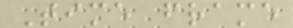Time frame
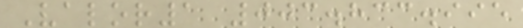Valor1 003.833.995
